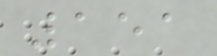151
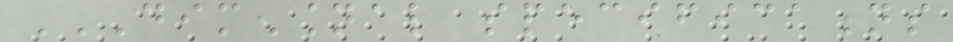DIMENSIONAL SPECIFICATIONS
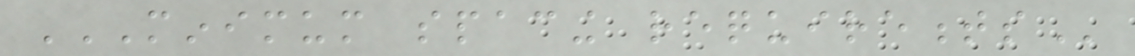MINIMUM SPACING REQUIREMENTS
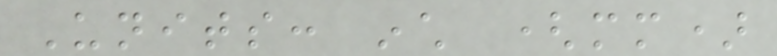Units: inch (mm)
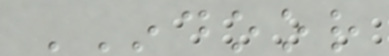INDOOR
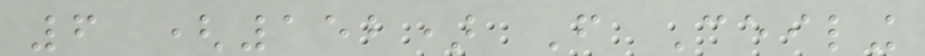6 (152) From Ceiling
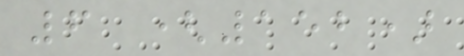6 (152)
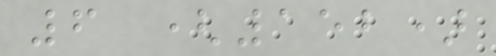6 (152)
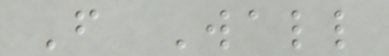From Wall
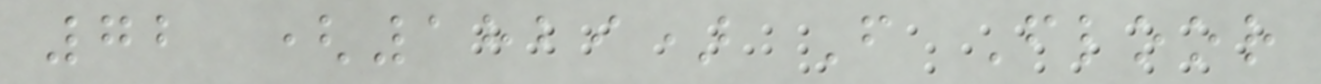72 (1829) From Floor
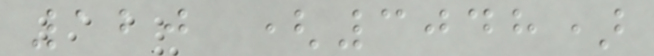120 (3048)
